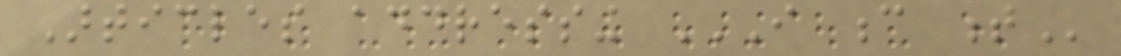Articles addressing I C T
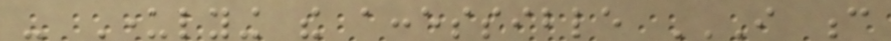- Underlying the accessible I C
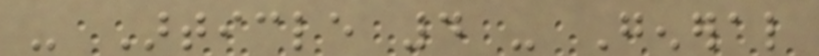- Article 4 - General
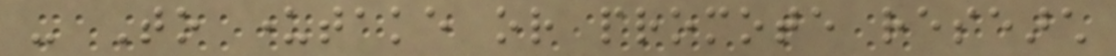- To undertake or promote research
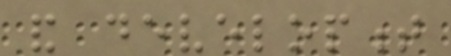and development
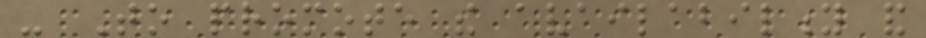- To promote the availability and
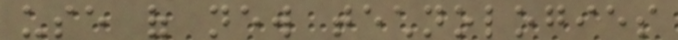use of new technologies
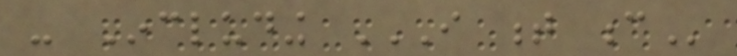- Including I T C
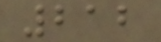212
